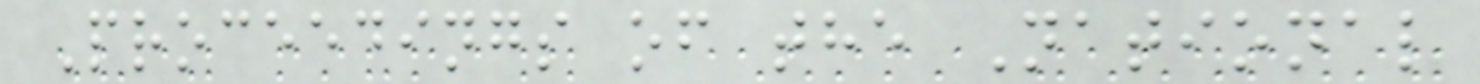Proceedings of the National
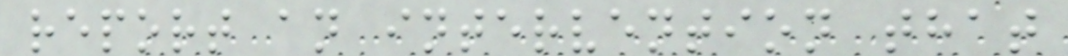report an intervention that
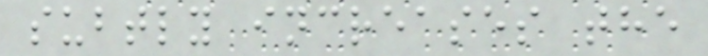subtly increases the
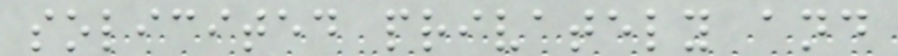solicited privately and
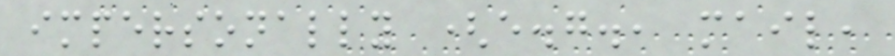impersonally (e.g., mail,
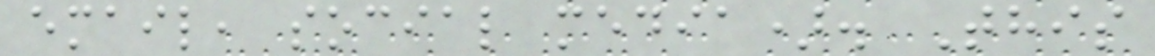email, social media). This
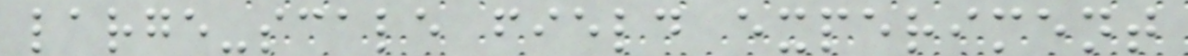large-scale field experiment
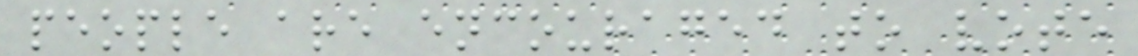people are encouraged to vote
